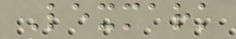Lexmark
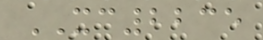XC2235
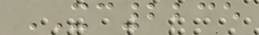XC2235
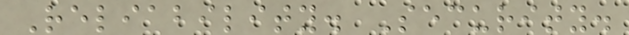Reliability. Security.
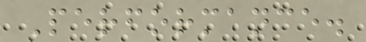Performance.
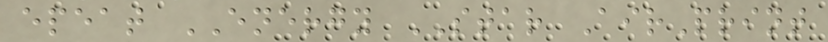epeat ENERGY STAR AirPrint
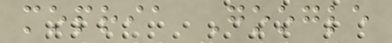mopria Google
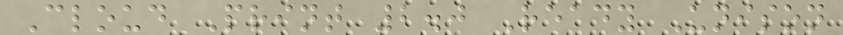Cloud Print 2.0 Ready Unison
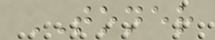TONER
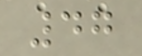47
